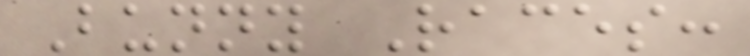Bunny Races:
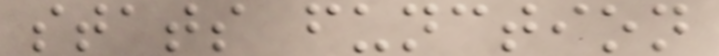stats function
